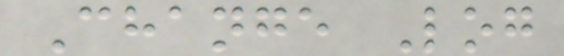Change Log
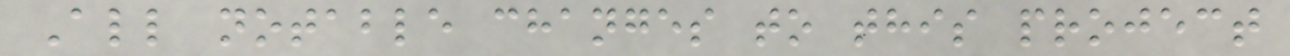All notable changes to this project
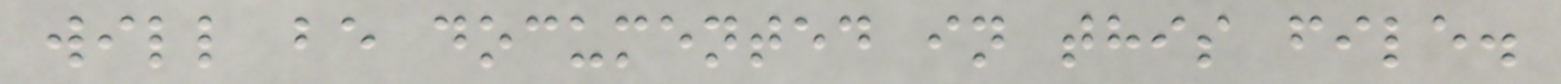will be documented in this file.
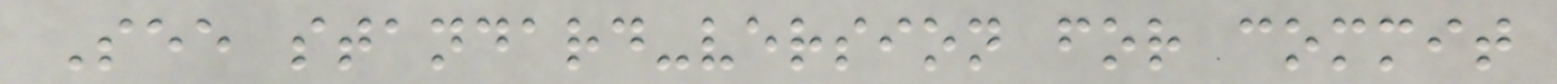See standard-version for commit
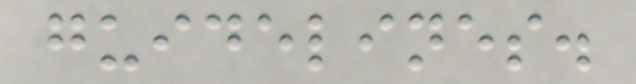guidelines.
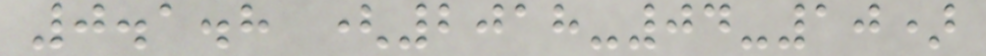0.1.8 (2018-04-10)
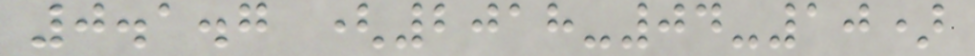0.1.7 (2018-04-10)
